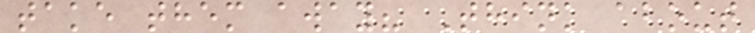take them away? Think about
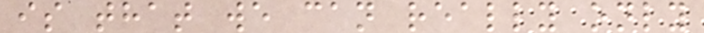is that we can really only
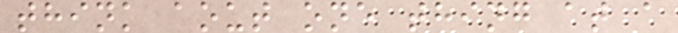think aout one thing at a
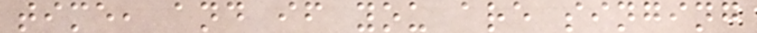time, and if you are singing
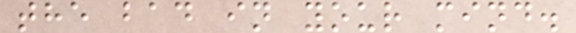the bad in your mind.
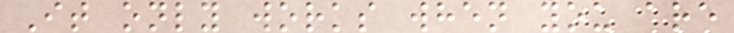It only works when you are
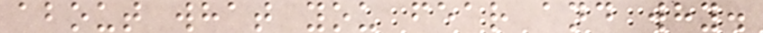about what you fear and why.
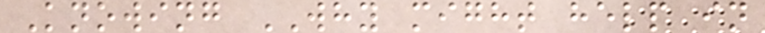Knowing WHY might help in
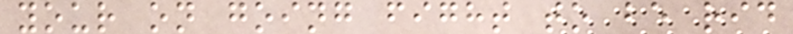your on going fight to be rid
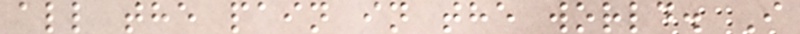all the pain in the world. I
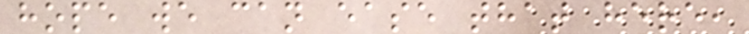hope we can ease that here,
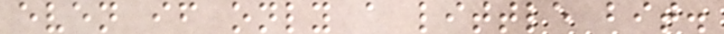even if only a little bit.
